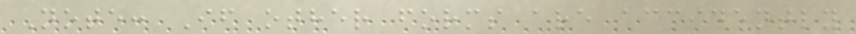Note: If other forms are accidently
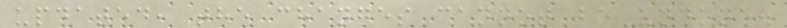updated, the changes cannot be undone.
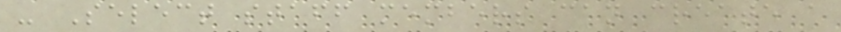- Select staff members can create a
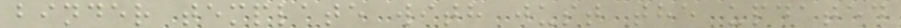binder template with just the updated
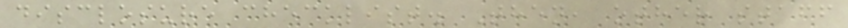disclosure checklist. Then, other staff
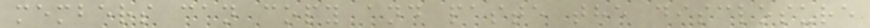members can copy and paste the disclosure
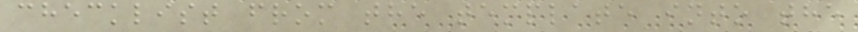checklist from the template into the
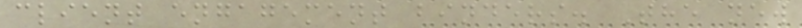client engagement binders. The new
